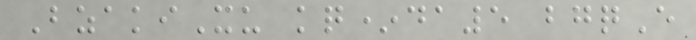BzakiXu kq*da5 bgqE
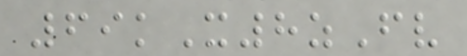69kX8zFv
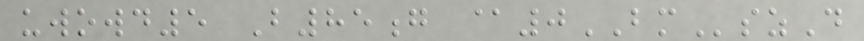uwowd5 B85g @0BMszD
